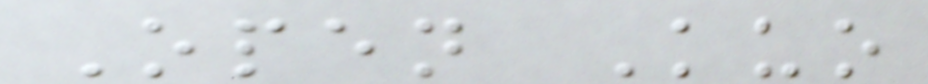Open Kuo
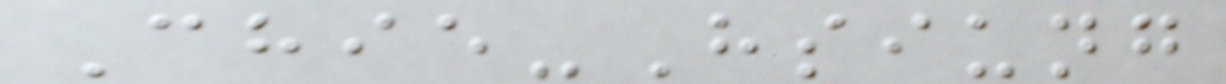Chie-Hsiung
